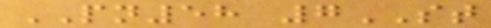PN58 7ST
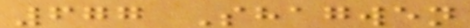677 Shagwen
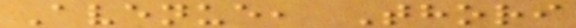Avenue, Thori
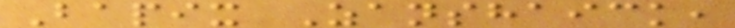Bapix Zanshaick,
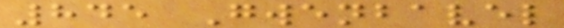845 Gwenbavel
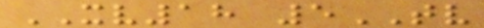XV18 5TV
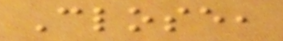Close,
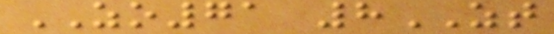ZO71 8ZT
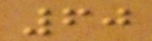60
